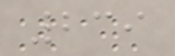239
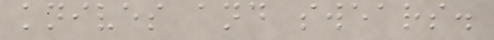knives and swears.
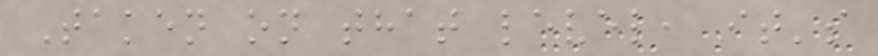Taken on that level, it's
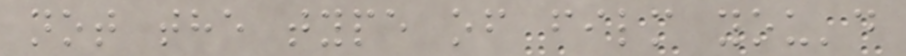not the type of film you'd
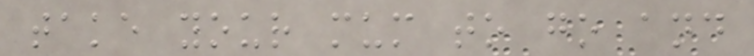take your mum to go and
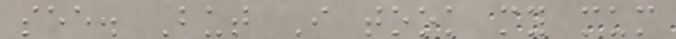see. But I took my mum
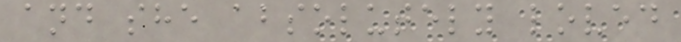and she absolutely loved
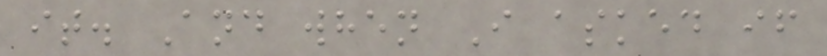it. And when I asked if
